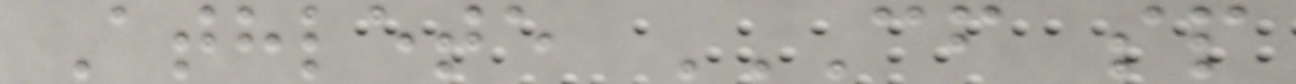Athlete CF SP
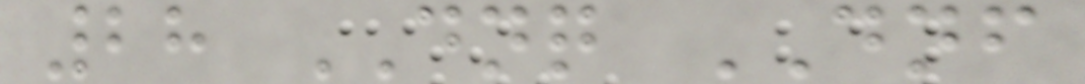28 DNQ DNF
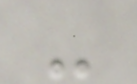-
